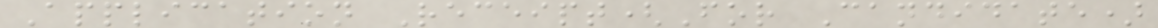Application Receipt(For Candidate)
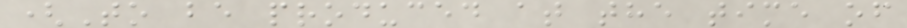(To be produced at the time of
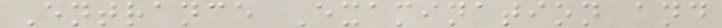Entrance Examination and
